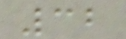32
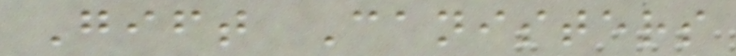Gift Canisters
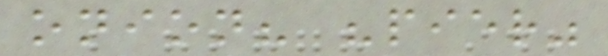onion? "pier"
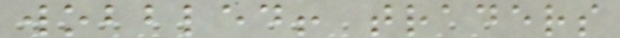wobbled! traders
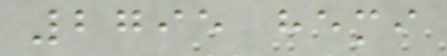2795 hemi
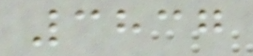3837
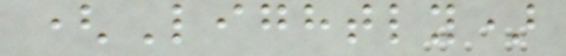(Lightly)
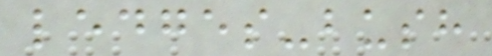ledges-bush
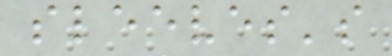sleeves's
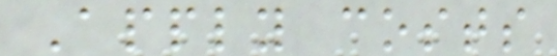Apply costs
